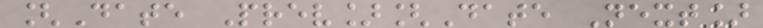[Date Prev][Date Next]
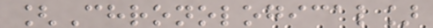[Chronological]
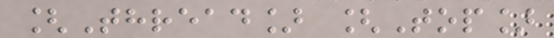[Thread] [Top]
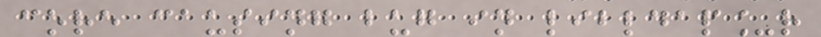core causing bug in libldap_r
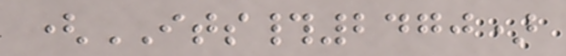(ITS#2470)
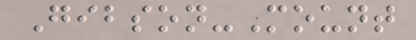Gibson-Mount
